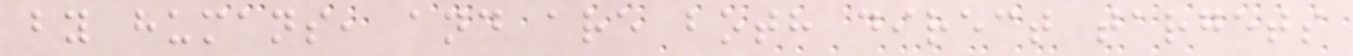by humans, and are both direct targets
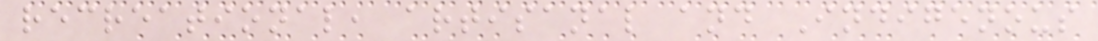recreational, artisanal and Indigenous
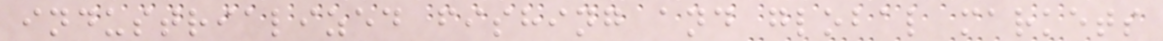industrialized fishing and global markets
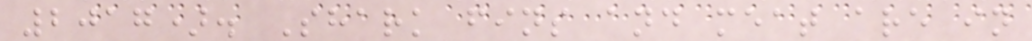2017). Shark fins and meat are in
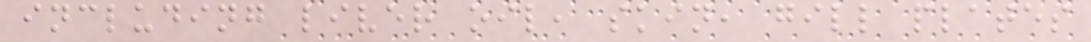including liver oil, skin, gill plates
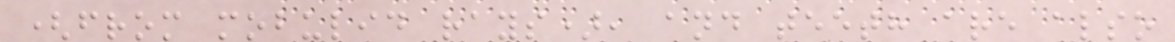(from mobulid rays), and teeth are also
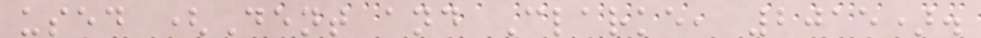used (Dent and Clarke, 2015).
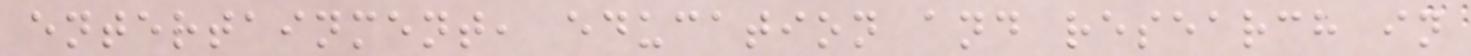entertainment, education and research in
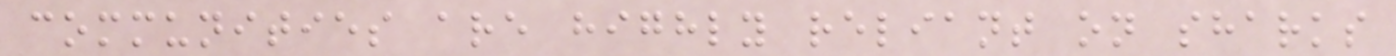communities are highly reliant on sharks
